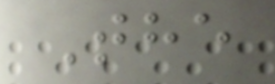The
